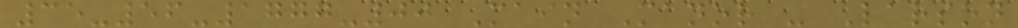35-56-1777-00 Main Manor - Larson
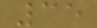35
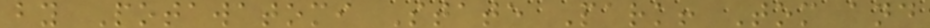by Potawatomi State Park! Tom and
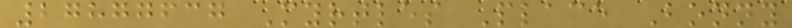27877637 Myrtles Place Bonny
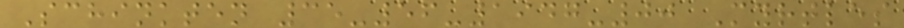Schinkten 35-56-1947-00 Myrtles
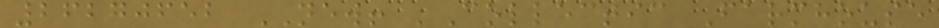26270652 NEW! 'Collectic Farmhouse
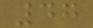47
